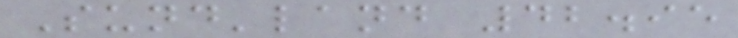Sund'land 42.95
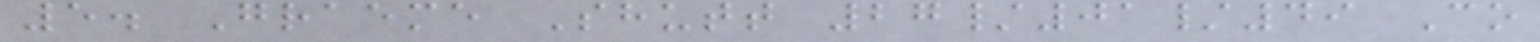5. Graeme Shutt 27/01/49 Co
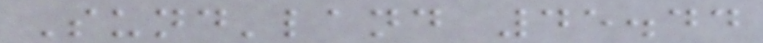Sund'land 45.44
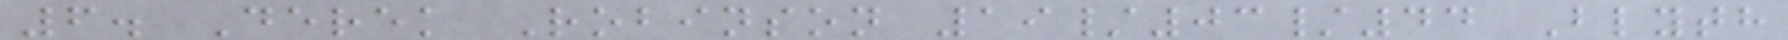6. Derek Robinson 19/03/44 Blyth
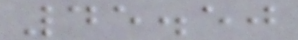45.50
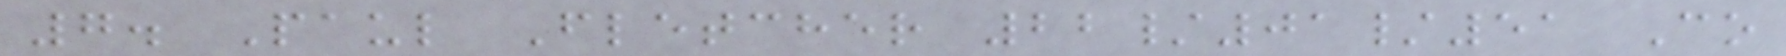7. Paul Fletcher 22/01/51 Co
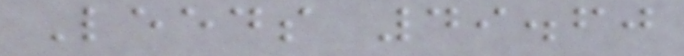Leeds 49.60
